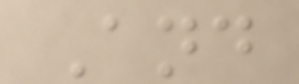And
